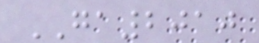GA2010
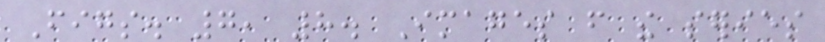Figs. 7, 8. Images from the series
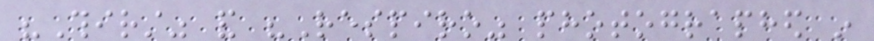"Thirst" and "Respiro" photographed in
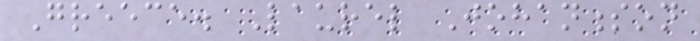Greece. Laurel Johannesson
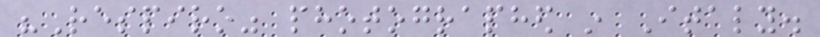"Respiro" photographed in Italy.
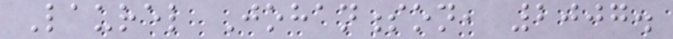Laurel Johannesson, 2007.
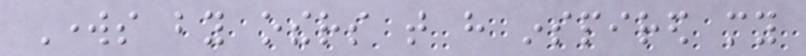Works by others that have inspired my
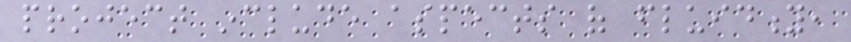project include aspects of fluidity,
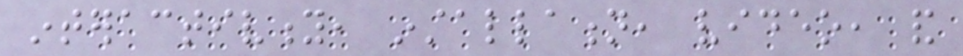interactivity, installation, video, and
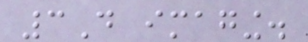3D imaging.
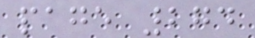page 274
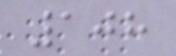108
